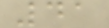41
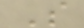S
